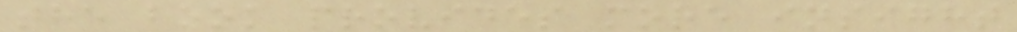the book provides more insight
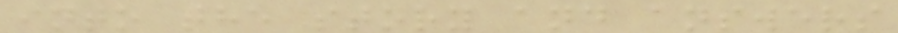into the story and answers
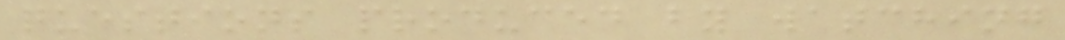questions produced by watching
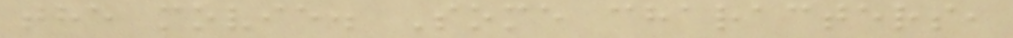the movie. Some characters,
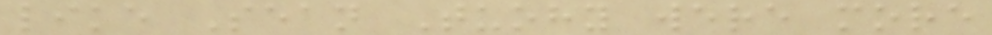like Sean Tuohy were more
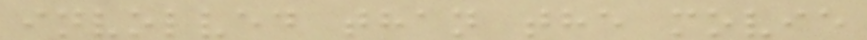involved than the movie
